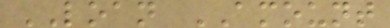LOAN AMOUNT
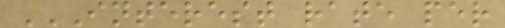INTEREST RATE PER
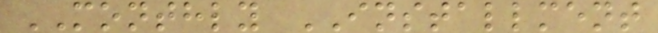MONTHLY INSTALLMENT
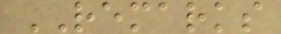REMARKS
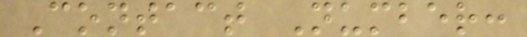Contact Number:
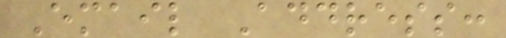Email Address:
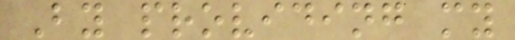By providing my
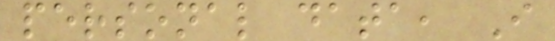personal data, I
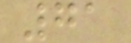71
